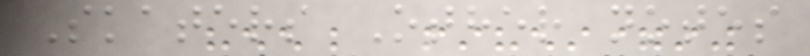Skaters Other notes
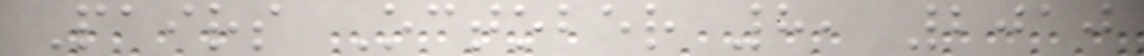Pairs October 8, 2010
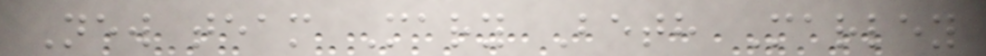New team Mary Beth Marley
